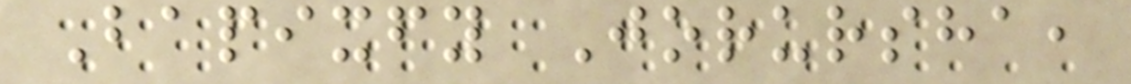Bapixfy Jorursha,
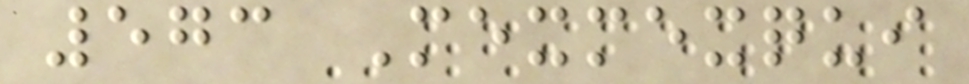573 Mexmexqui
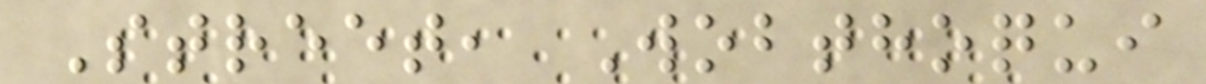Street, Wobthoqui
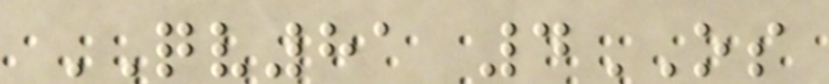QV81 4OS
